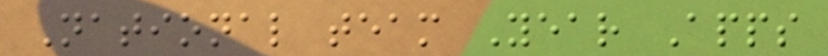National team Year Apps
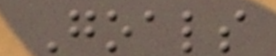Goals
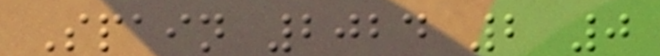Spain 2024 2 0
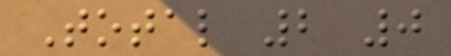Total 2 0
